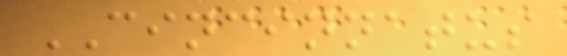CINCINNATUS
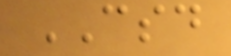CSD
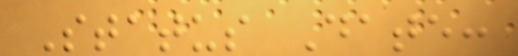Status Date:
